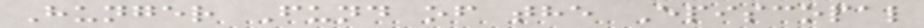Hunger Fund of the Episcopal
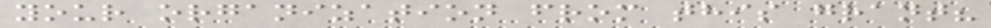your organization from this grant?
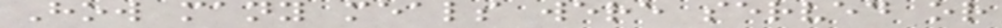How many meals were served or
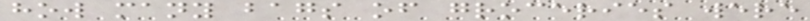how many bags of groceries were
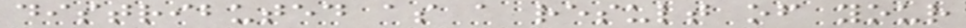distributed as a result of your
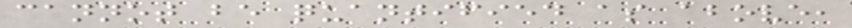cannot be quantified as above,
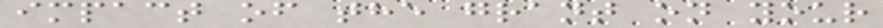impact of the grant on your
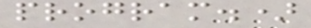program.)
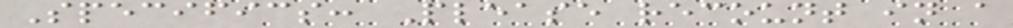Specifics: Please recount in a
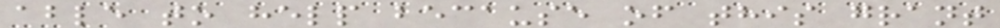able to help because of this grant
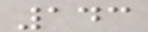143
